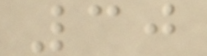30
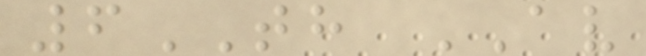6TH AV
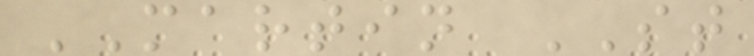MARTIN ST
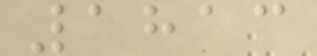1813
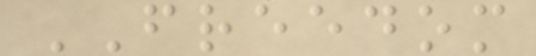FREEDOM
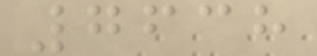7638
